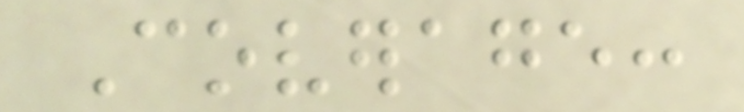Coverage:
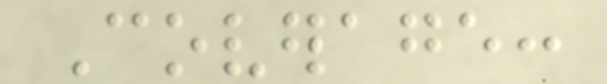Coverage:
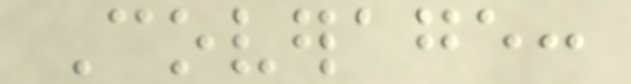Coverage:
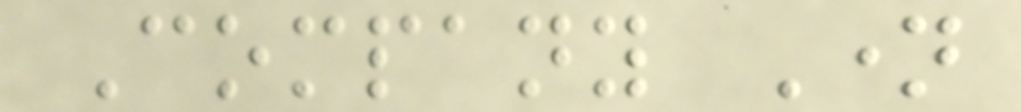Company Name
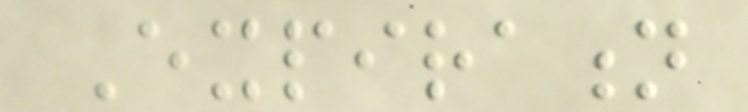Expiration
